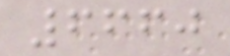6660
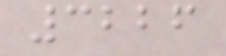3226
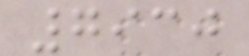7930
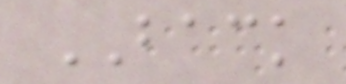BACK
